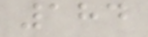184
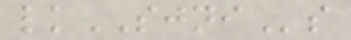lkSJNIs
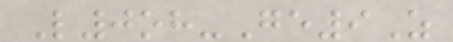L0oh-Ge9Z
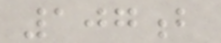107b
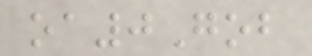oa0Gob
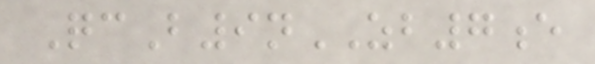QcB9nZB7e
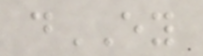dEY
